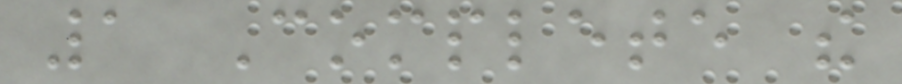1 Complete the
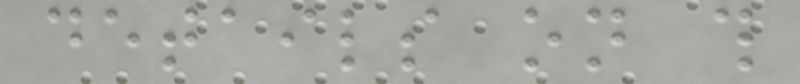details on this
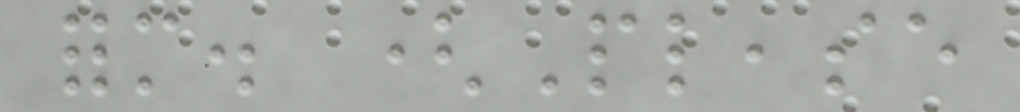form. (Please
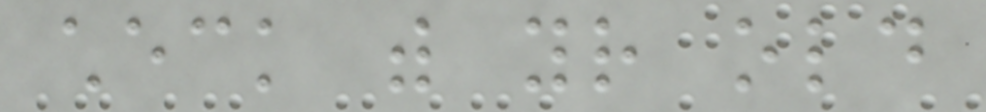check with your old
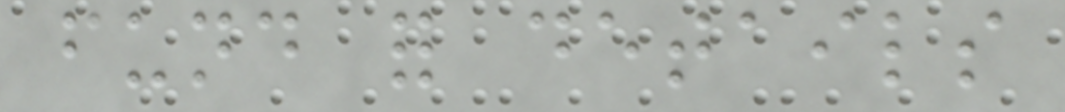fund for details
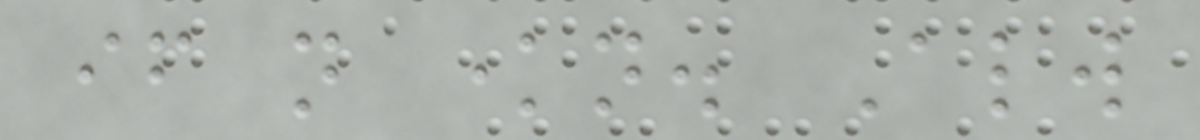if not known. Always
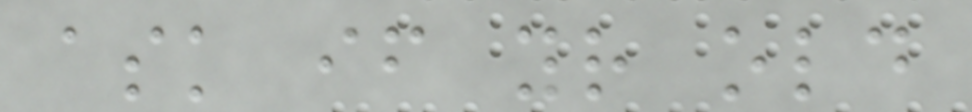ask if your old
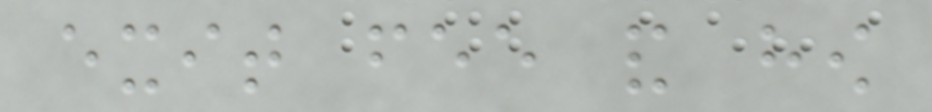exit fee and how
